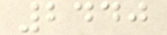2440
